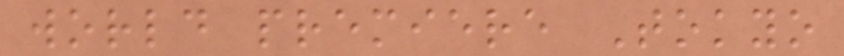world premiere Tokyo
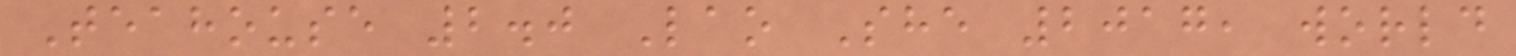Teahouse 2.0 Lao She 2017, world
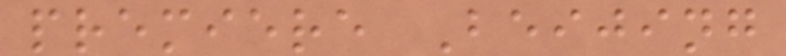premiere Beijing
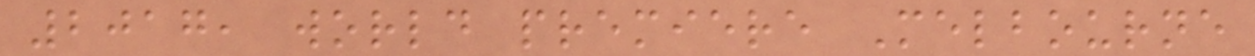2017, world premiere Melbourne
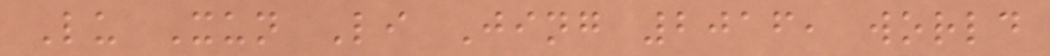Lu Xun Li Jing 2016, world
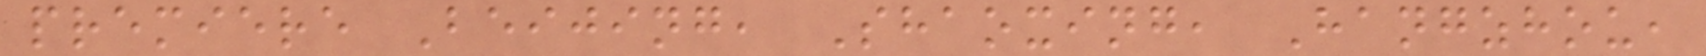premiere Beijing, Shaoxing, Hangzhou,
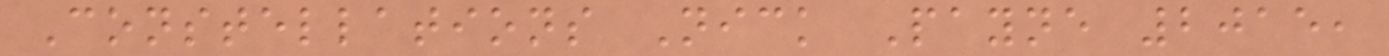Constellations Nick Payne 2015,
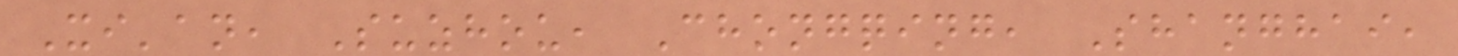Xi'an, Suzhou, Chongqing, Shanghai,
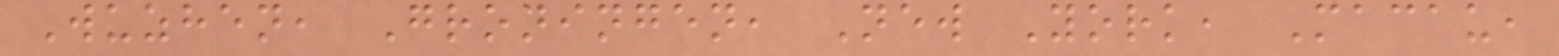Wuzhen, Groningen, New York, Macau,
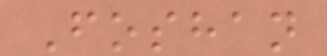Foshan
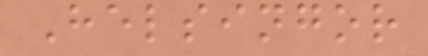Helsingor
